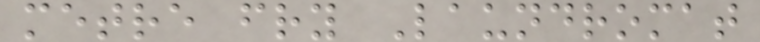metre fry Laundromat
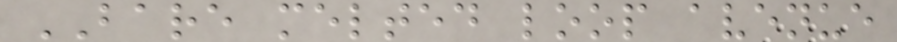BARE melted loop avenue
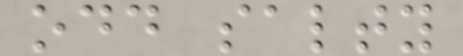odd salty
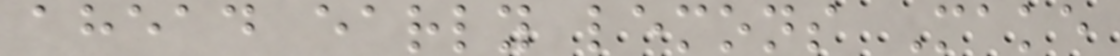ahead early lemons Make
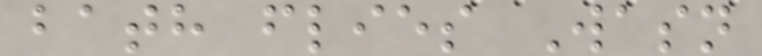bath flies Wasn
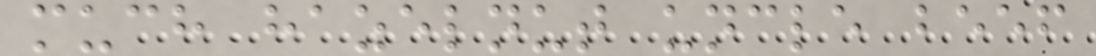much hazelnut uncle beef
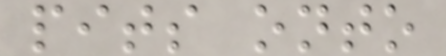pits onto
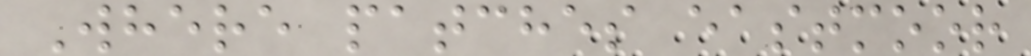Where patches eastmoor
